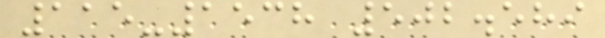115-1538 502.589
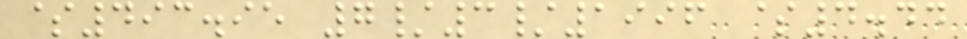$493.95 7/3/1996 $4.44
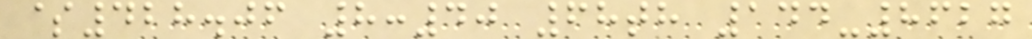$428.06 8:40 68th 144-8627
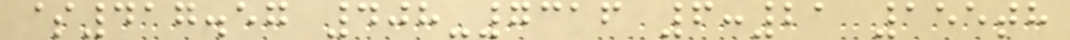$417.57 408-7316 6:21 155th
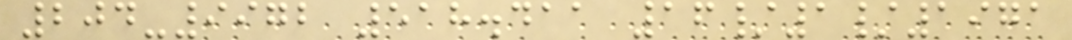204-9972 518.411 16/1/1971
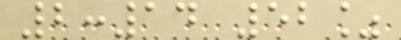2:14 52%
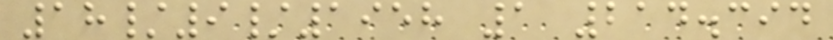18/9/1958 1 214.394
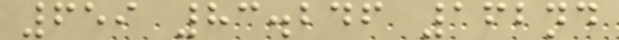659 83.246 162nd
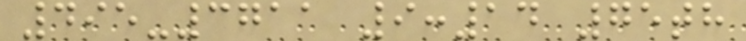495-3711 9:14 75th
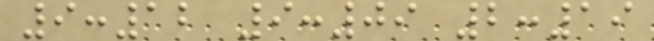9:12 9:09 2:19
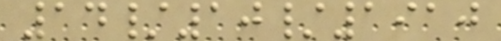14/10/1910
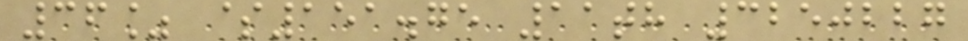36% $151.75 11th 3250227
